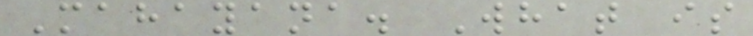Mahayana. What is
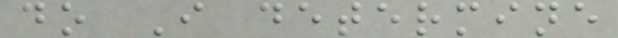do I determine
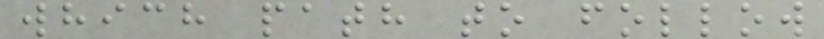which path to follow
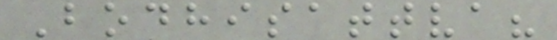Bodhisattva?
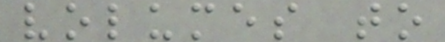volumes to
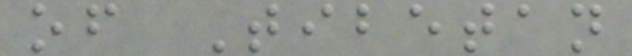of Tibetan
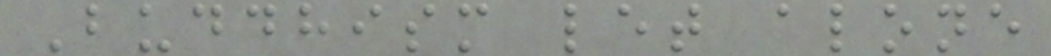Buddhism let alone
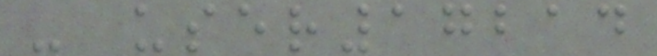- user17214
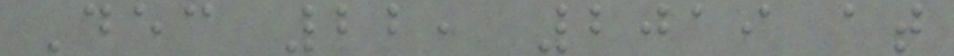Dec 22, 2019 at
